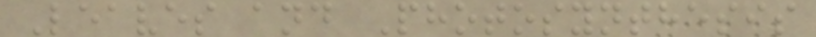Leaves and Photosynthesis
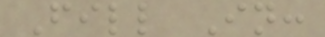Fill In:
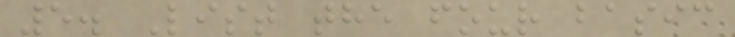5. List the four basic
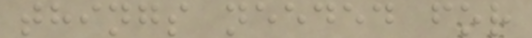things needed for
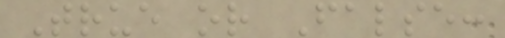True or False:
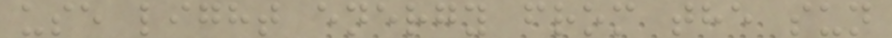use light energy from the sun
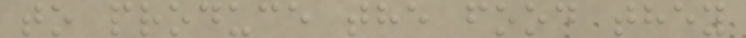to produce the food they
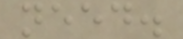need.
